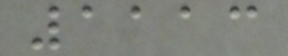1113
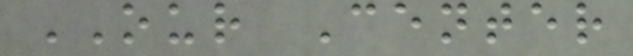OUR Center
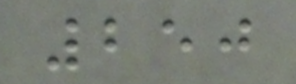250
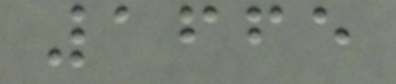1665
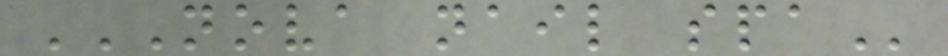NOVA NAIL SPA
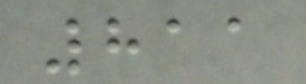811
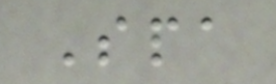Spa
